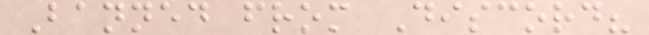Banned from Discord?
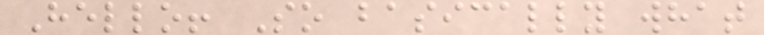Hello! So basically what
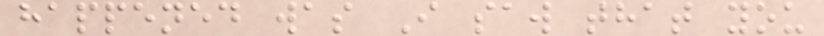happened was I saw that you
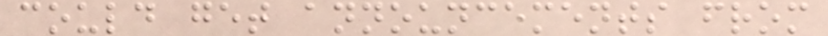could get announcements from
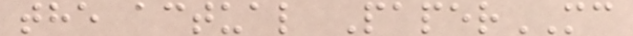the actual PaperMC
